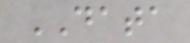DATA
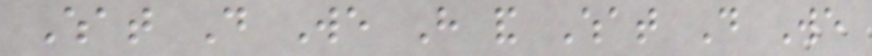What Do We Have and What Do We
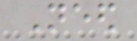Need
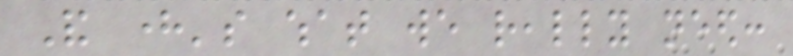And here's what we really need:
